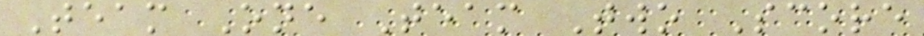Team One Team Two Score
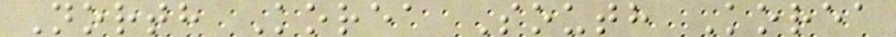North Korea South Korea
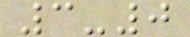3-0
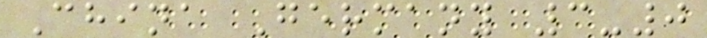China Germany 3-0
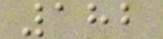182
